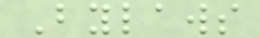Bylaws
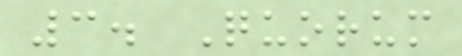3. Quorum
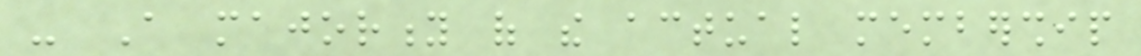- A majority of the actual membership
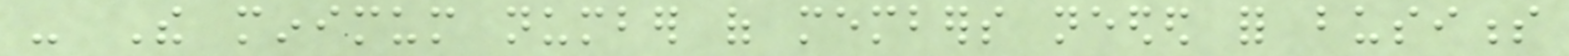- The minimum number of members needed for business
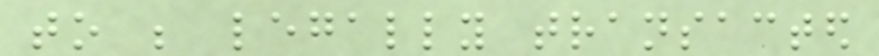to be legally transacted
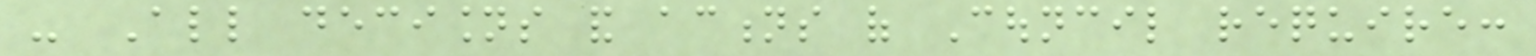- All decisions and actions of Council require:
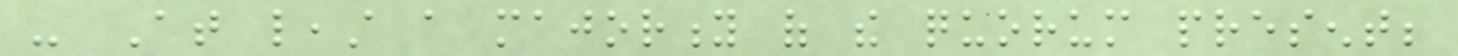- At least a majority of the quorum present;
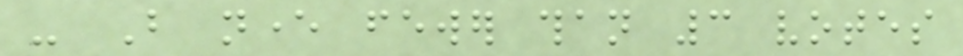- But never fewer than 3 votes
